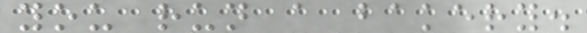you run a bakery.
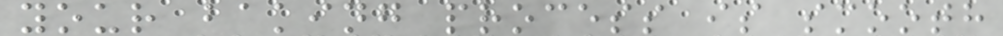your baking process is smooth
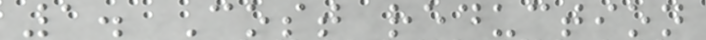1. Cost reduction
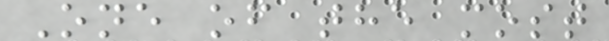One of the most
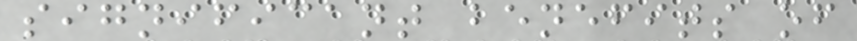significant benefits of
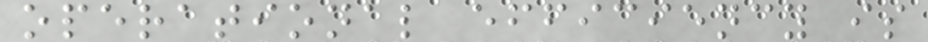operational efficiency is
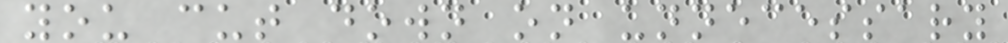you cut down on unnecessary
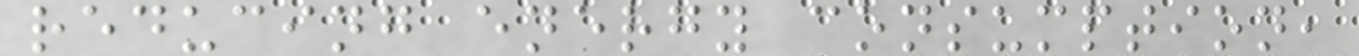reducing energy consumption,
